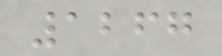1267
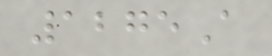1275A
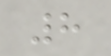8
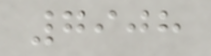7908
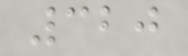320
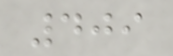409
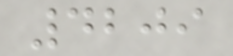4209
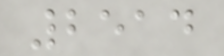2514
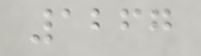1267
